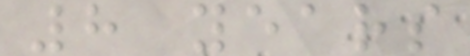8 years
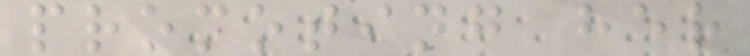promoting her
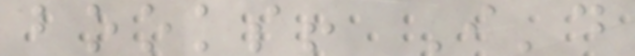books! I'd
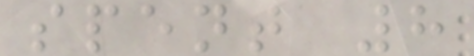spent 8
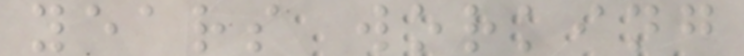years working
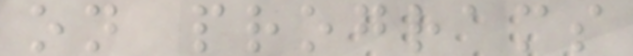on programs
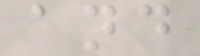and
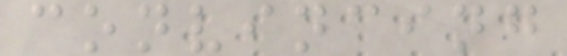convincing
